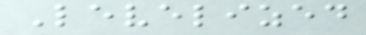Levelized
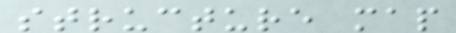structure map
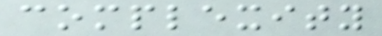complexity
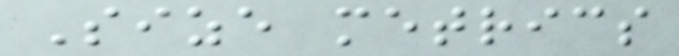Size metrics
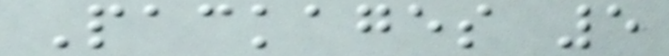Packages 5
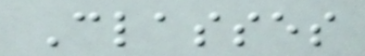Classes
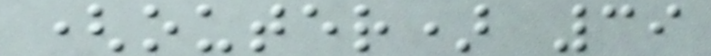(outer) 39
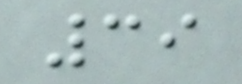39
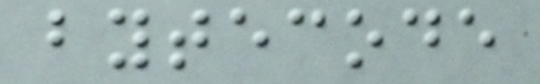bytecode
